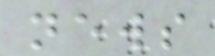news
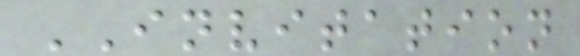INVITATION
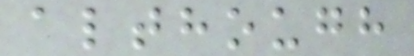although
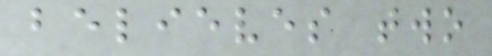believes two
